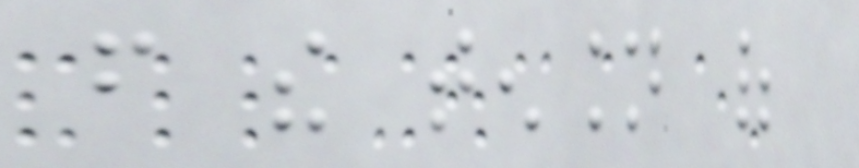from the tension of
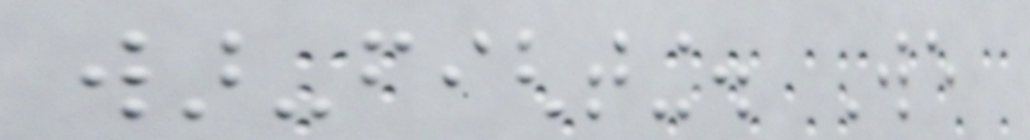war-fighting. We
